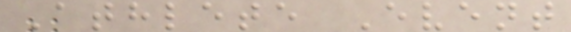Athlete Event
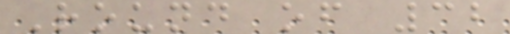Round of 32
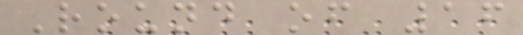Round of 16
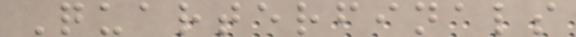Quarterfinals
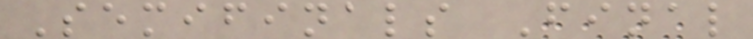Semifinals Final
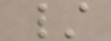/
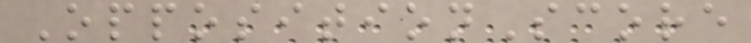OppositionScore
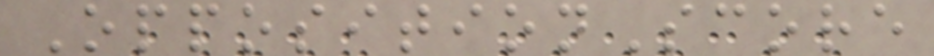OppositionScore
